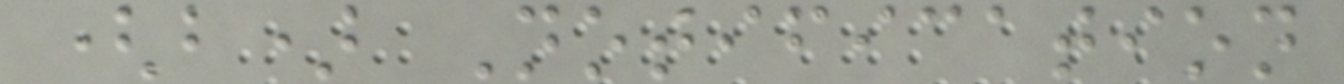(b) Notification
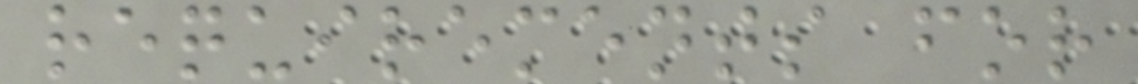requirements for
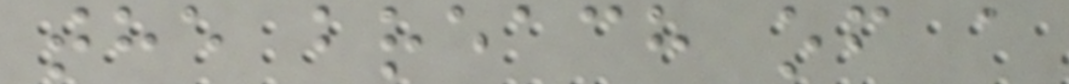the breach of a
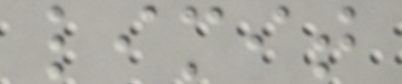limit
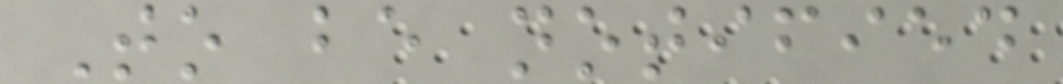To be notified
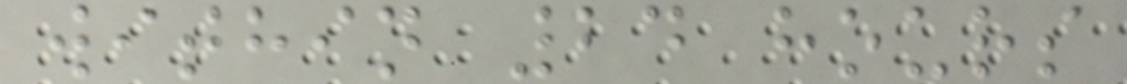within 24 hours
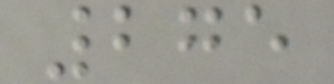275
